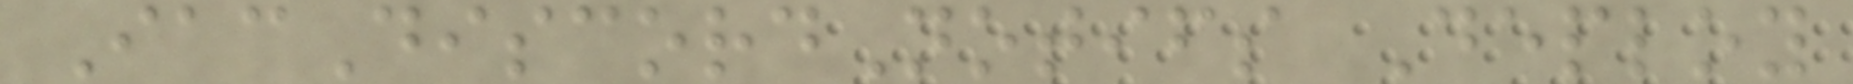IacDiscordNotifs Deploy
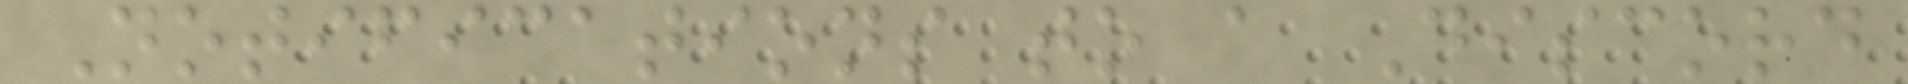Notifications to a Discord
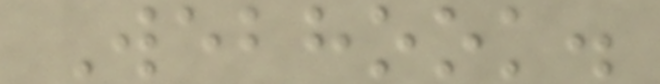Webhook.
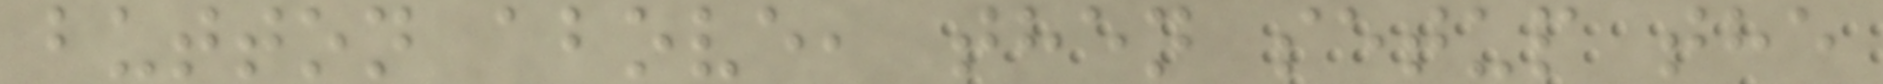button above, then setup the
